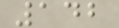142
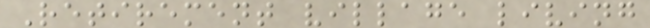Retirement village living
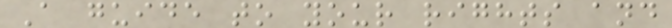A guide to your rights and
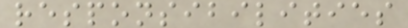responsibilities
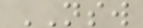NSW
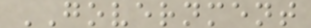GOVERNMENT
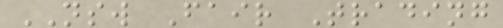NSW Fair Trading
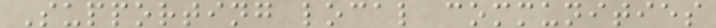Supporting local communities
